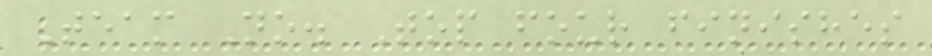Team No. Top four finishes
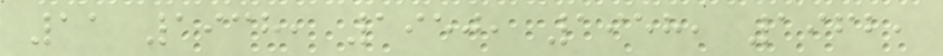11 1938, 1950, 1958, 1962,
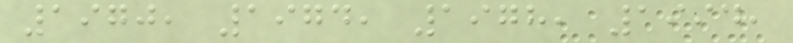1970, 1974, 1978, 1994,
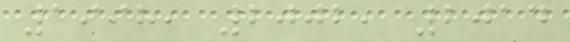1998, 2002, 2014
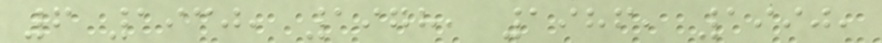6 1930, 1978, 1986, 1990,
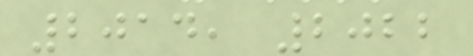2014, 2022
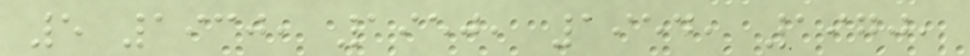5 1930, 1950, 1954, 1970,
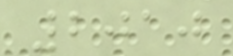2010
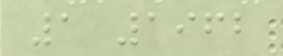1 1962
